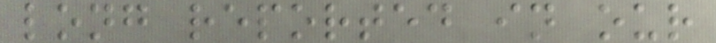long reported in our
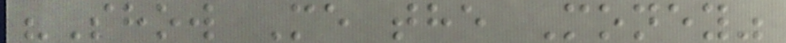"Show Me the Money"
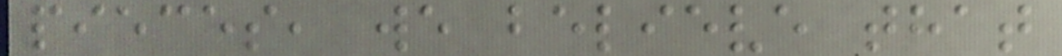pieces, we believe that
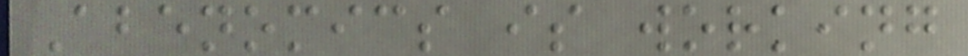Abenomics is working
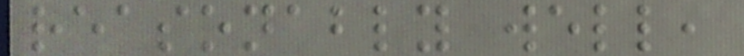reasonably well,
